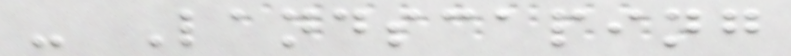- Landscaping
